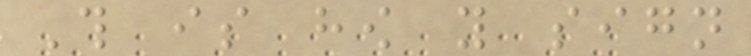This is how you sign
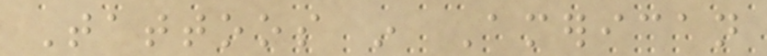Tattoos in American
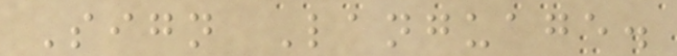Sign Language.
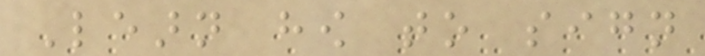Learn how to sign
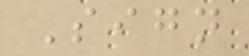Sign
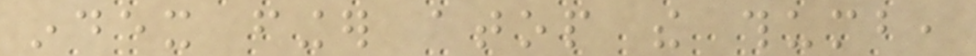index finger atop the thumb,
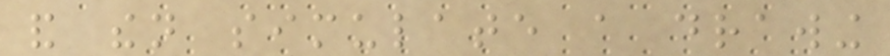and then simulate a drawing
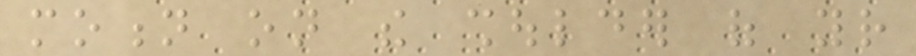motion on the shoulder of your
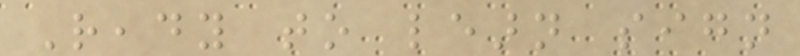Ready to learn sign
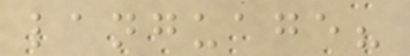language?
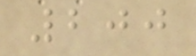200
